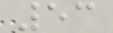53
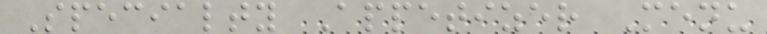Specialty Appetizer Menu
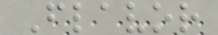Flavor
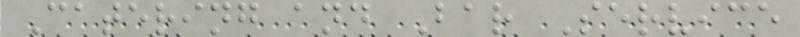Catering and Bar Service
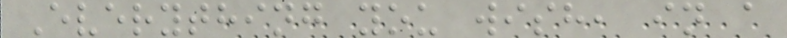Everything you wish, in a
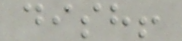dish!
